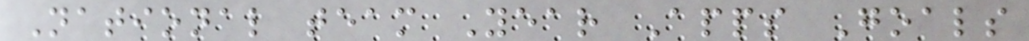National team Year Apps Goals
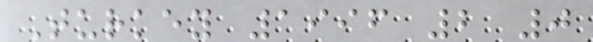Turkey 1996 2 0
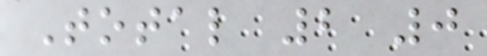Total 2 0
